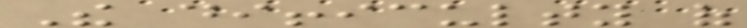The difficulty of
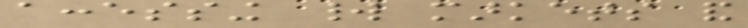accessing world markets and
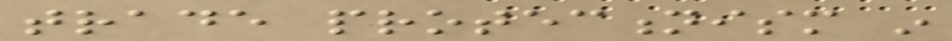trade protectionism in
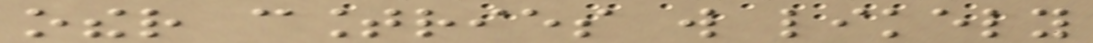other countries will likely
